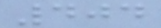404
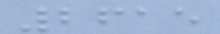2615
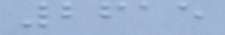2615
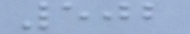502
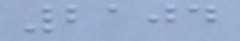2104
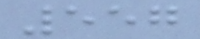557
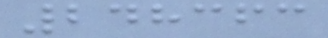248363
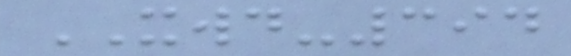XWD-394
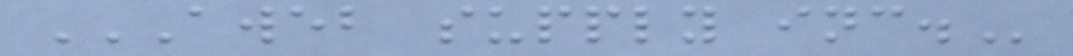AWEB SUPPLY INC.
